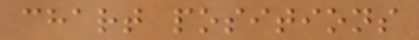chart positions
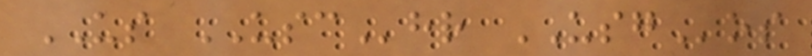US USChr USGos
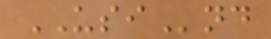USInd
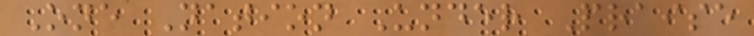One Nation Under Praise
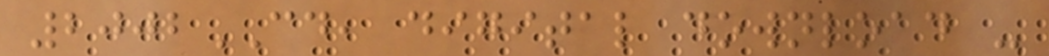2002CD, digital download -
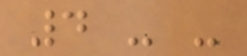4 - -
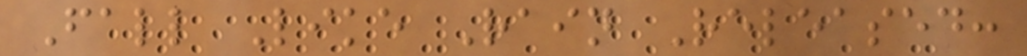Fall Like Rain Released:
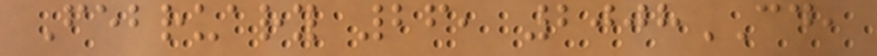February 26, 2008CD,
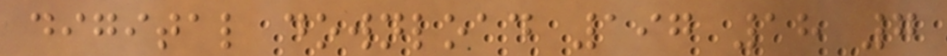digital download 197 18 7
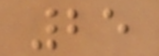25
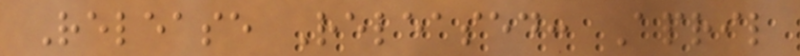Release Released: April
